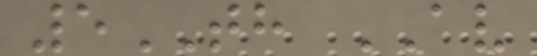5TH AV
